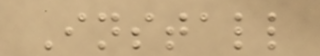Install
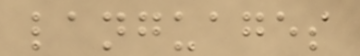languages
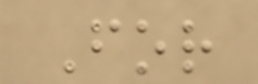For
